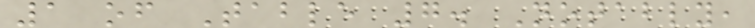1 of Table 7. Notably,
